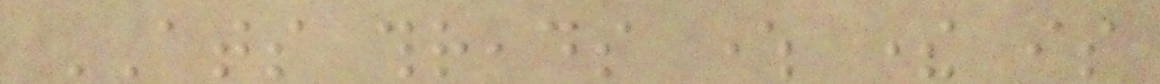ATS threads where there is
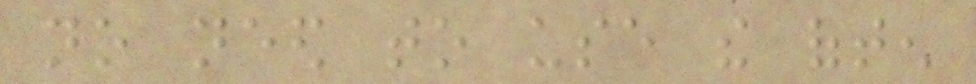no need to use the often
